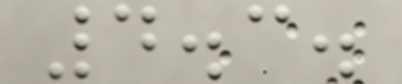4.3.
